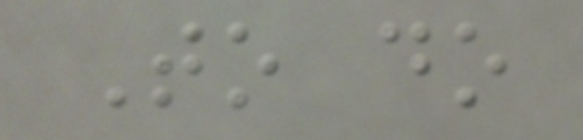To do
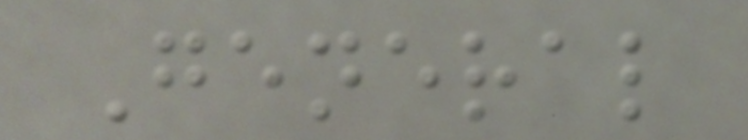General
